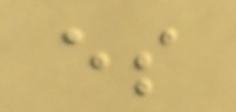es
